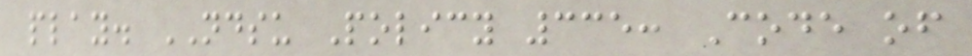play. NDSU Policy 335: Code of
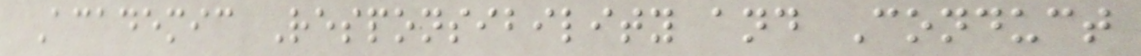Academic Responsibility and Conduct
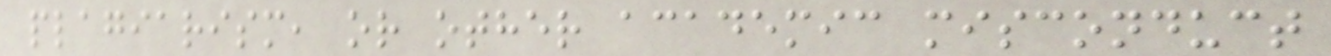plagiarism, or other academic misconduct
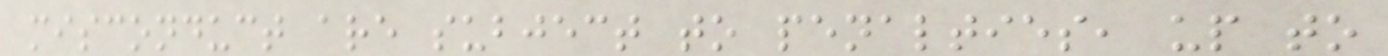misconduct are subject to penalties, up to
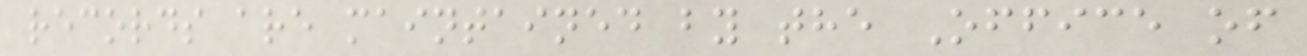records are maintained by the Office of
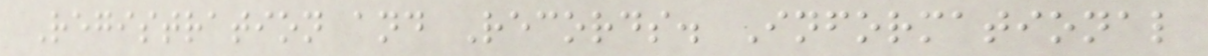Registration and Records. Informational
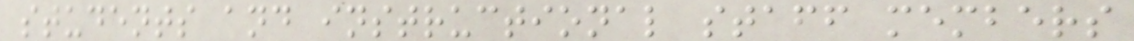students and instructional staff members
